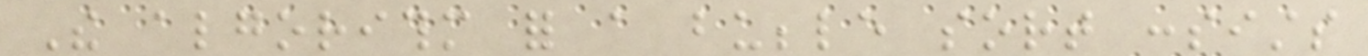The algorithm for a bubble sort consists
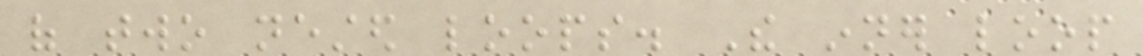of two nested loops. The inner loop
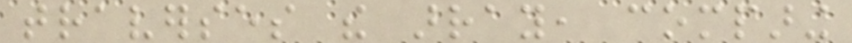traverses the array, comparing
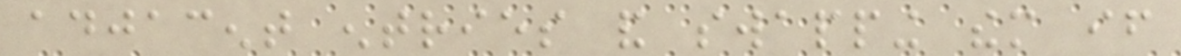adjacent entries and swapping them if
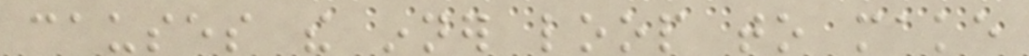causes the inner loop to make
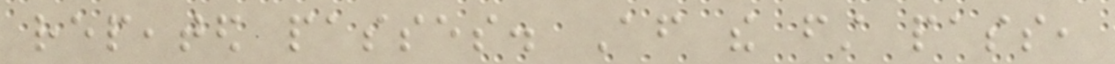repeated passes. After the first pass,
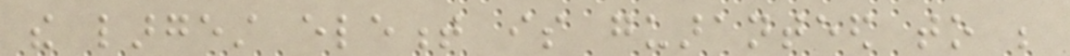the largest element is guaranteed to be
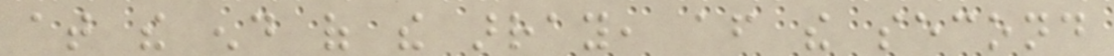at the end of the array, after the second
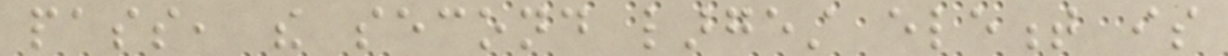pass, the second largest element is
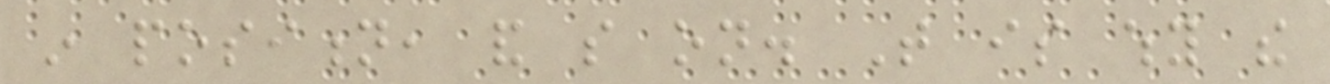in position, and so on. That is why the
